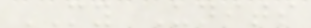MY Units
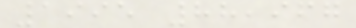1995 88,967
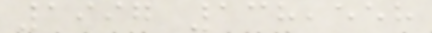1997 138,558
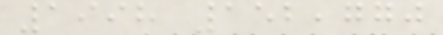1998 152,770
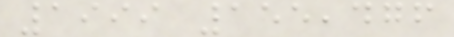1999 155,476
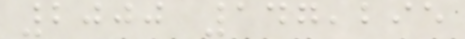2000 147,295
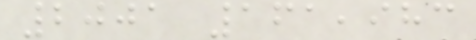2001 161,983
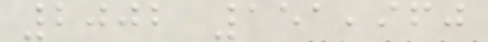2002 151,960
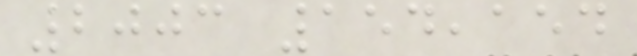2003 154,154
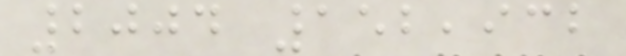2004 152,932
